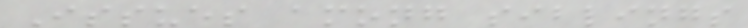Issues among siblings
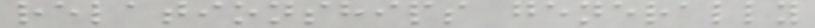relationships generally
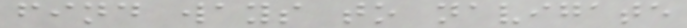find ways to navigate
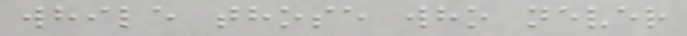while those who never
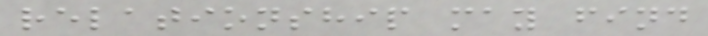relationship may find
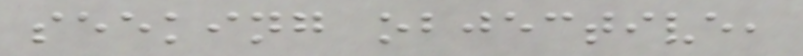seeking objective,
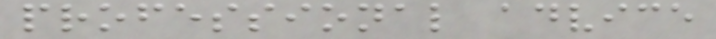professional advice
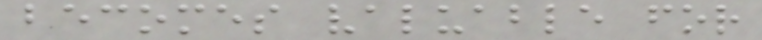becomes valuable for
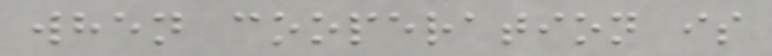when cooperation is
